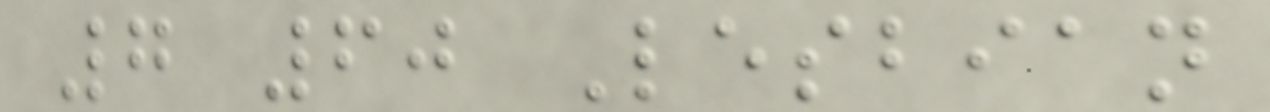7 60 Lesbian
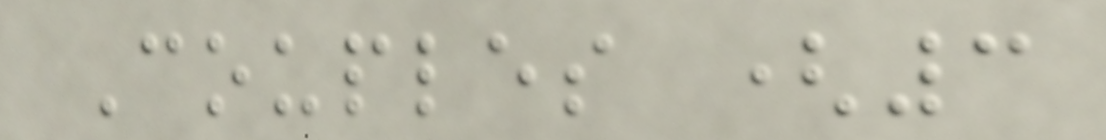Couples (3
